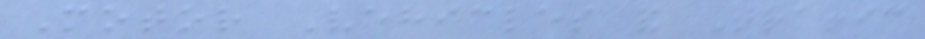Motor Vehicles and Traffic
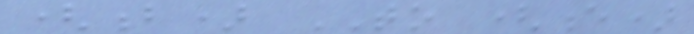(b) TO (e)
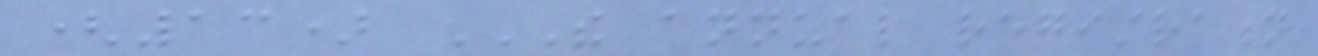(13) THE ANNUAL REGISTRATION
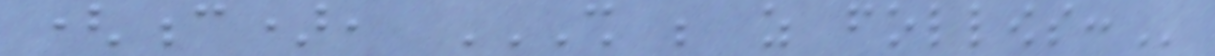(c), SHALL BE AS FOLLOWS:
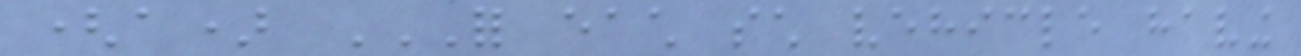(a) FOR EACH SUCH VEHICLE HAVING
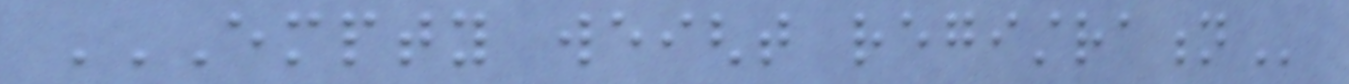EMPTY WEIGHT REGISTRATION
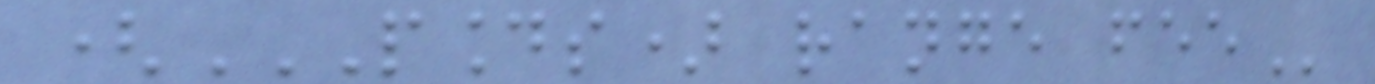(POUNDS) RANGE FEE
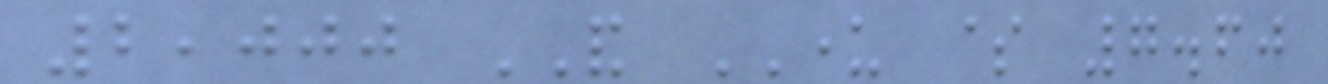2,000 AND UNDER $ 7.60
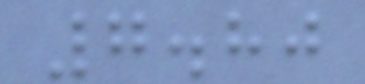7.80
